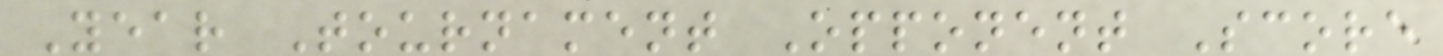Year Tournament Opponent Score
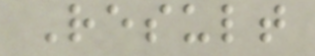Result
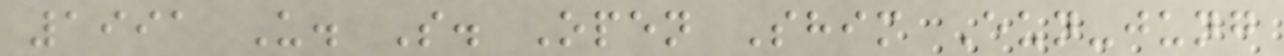1991 U. S. Open Shim Eun-jung
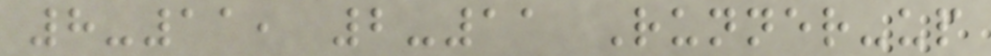8-11, 2-11 Runner-up
